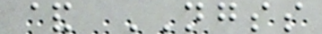& NGSS
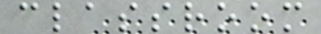classroom
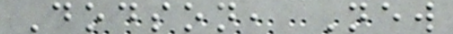Dodson, New
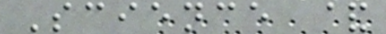Science &
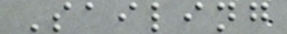Sailing
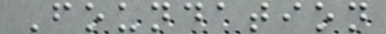Foundation
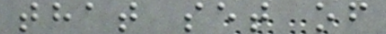that set of
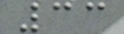33
